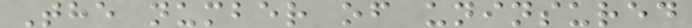The number of uninsured
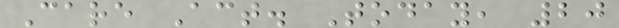Care Act. Today, 20
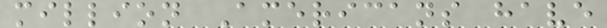million Americans have
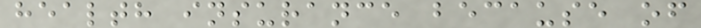health insurance because of
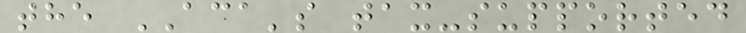the ACA's tax-supported
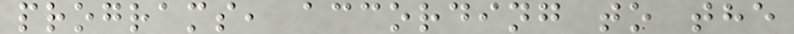programs, according to the
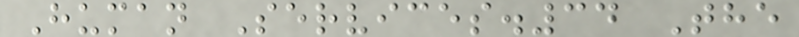Human Services.34 The
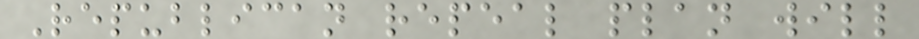Republican repeal plan will
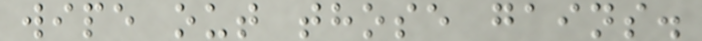wipe out those gains.
